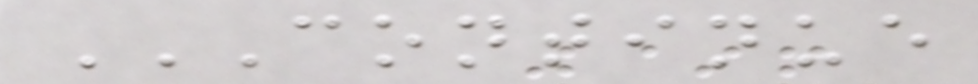CONTINUE
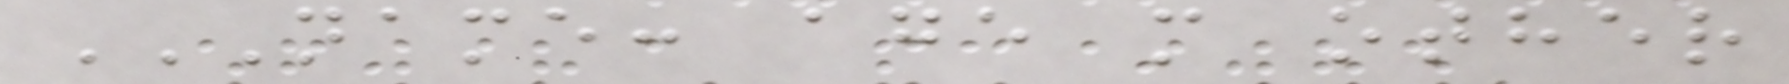NAME: AGE M OTHER
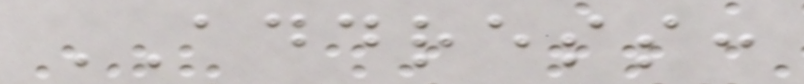ADDRESS:
